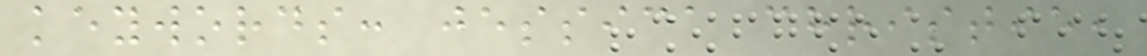keywords: jessica christie,
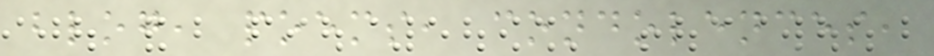blog, poems, condolences,
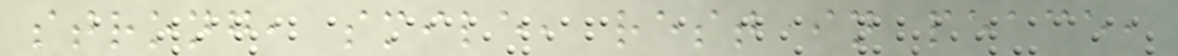strong, smile, rest in peace,
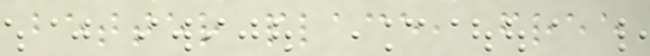better place, free
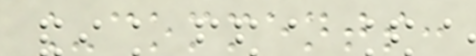_comments:
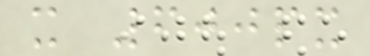x 600px
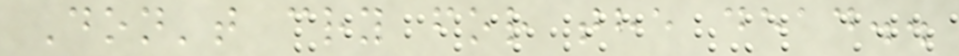Don't cry for the dead..
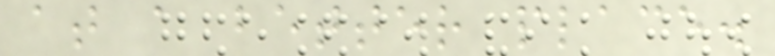at a better place.
